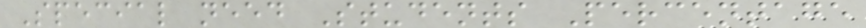Special need Students Percentage
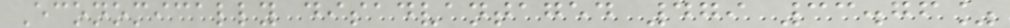Economically disadvantaged 479 33.76%
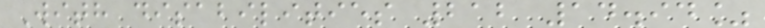With disabilities 212 14.94%
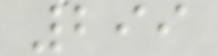299
